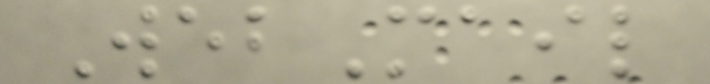WebMail
